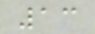13
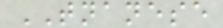TNANESE
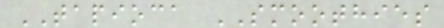TAPIOCA SMOOTHIES
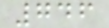746
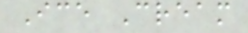Ice Cream
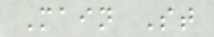Main St
